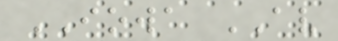IOWA AV
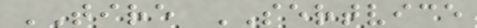TIRE SERTVICE
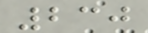230
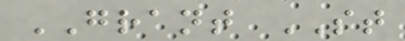GRANT ST
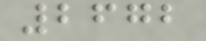2672
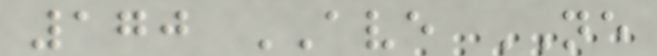170 AVE NE
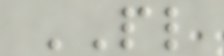PL
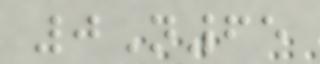0N65
